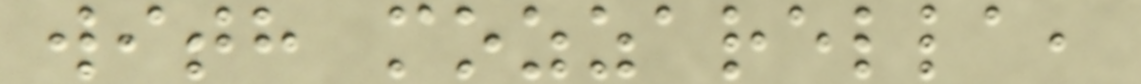with mozzarella,
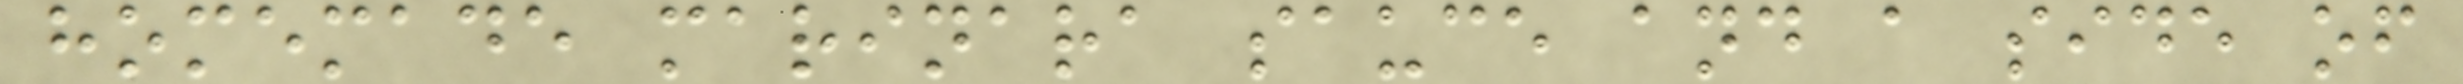homemade marinara sauce and a side of
